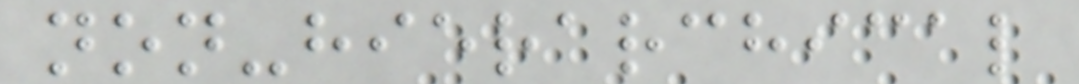non-hierarchical
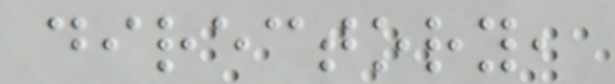directory,
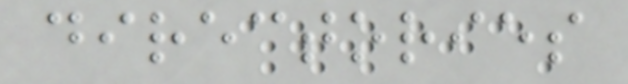directories
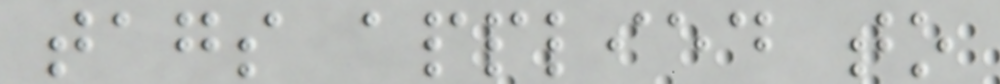tags applied to
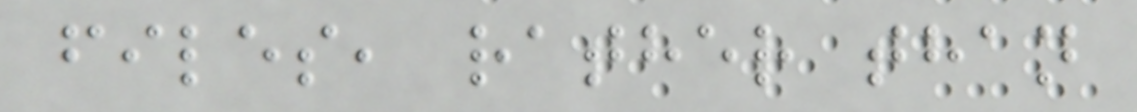files, rather than
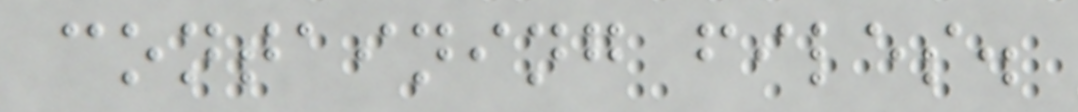containing files.
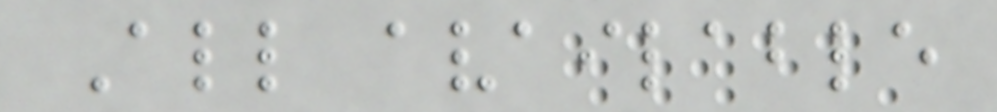All available
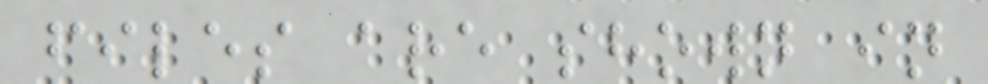files are shown in
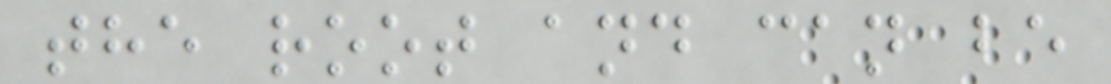the root and can be
